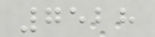7528
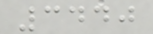3440
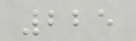225
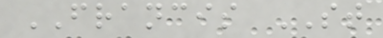FRANCIS ST
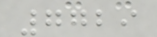7729
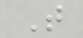T
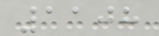1108
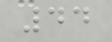44
